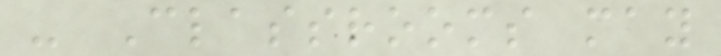- Classrooms may
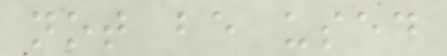not be used
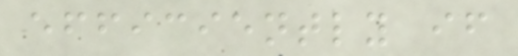efficiently if
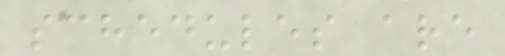schedules are
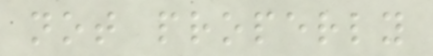not properly
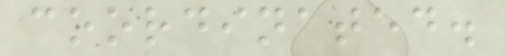coordinated.
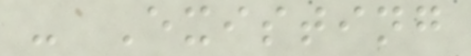- Existing
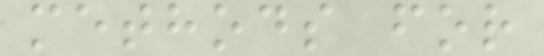methods for
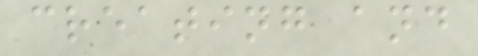creating and
